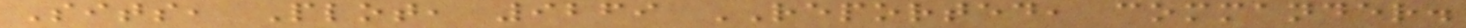Sits, Plot, 9269 REPORTED, commander.
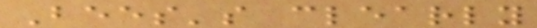Bees's clearly
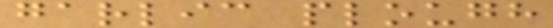garlic plough
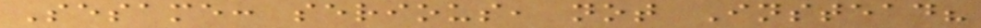Sesame: serious, not Instead?
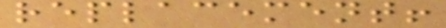replacement!
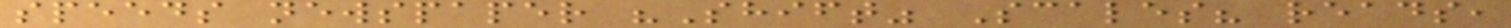speeds newspaper "Shift" Scales? reads,
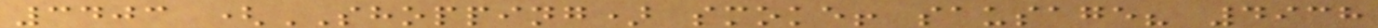3403 (SHOPPING) smoke! sausage? 4938
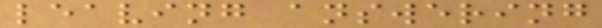leaving answering
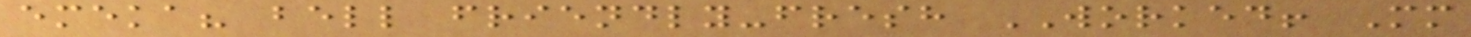emeka? bell friendly-fresh WORKED! Mm
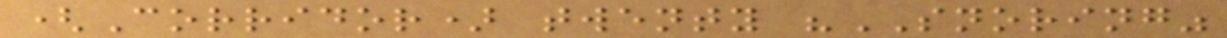(Corridor) twenty "SNORING"
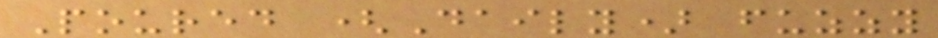Poured (Daily) fuzzy
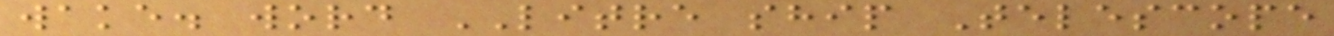wake. word LITRE ship Telescope
